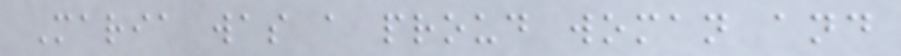Maria was a proud woman and
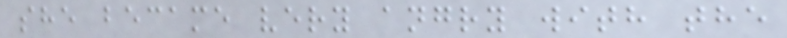she became very angry with the
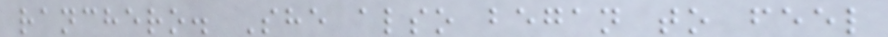ranchero. She also began to feel
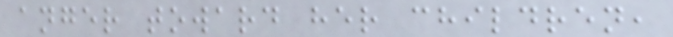anger toward her children,
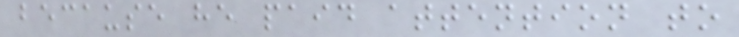because he paid attention to
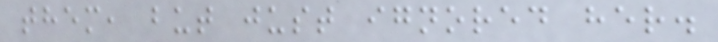them, but just ignored her.
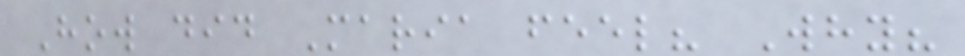How did Maria feel? Why?
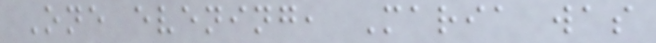One evening, Maria was
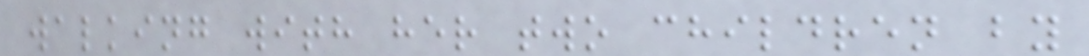walking with her two children by
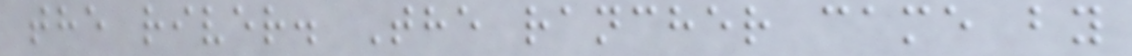the river. The rancher came by
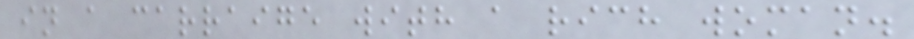in a carraige with a rich woman.
